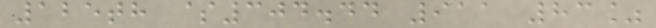125th $304.44 911 83%
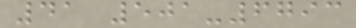41 501-6793
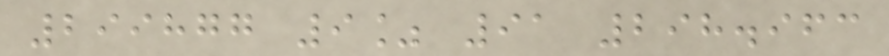299877 9% 91 298.963
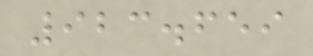923.659
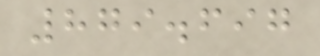879.697
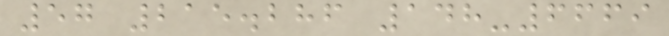57 215.286 148-6669
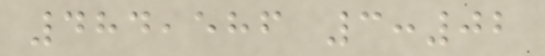484,586 3:02
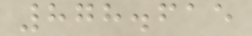878.615
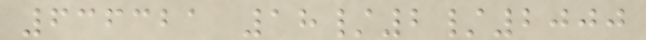636321 18/2/2000
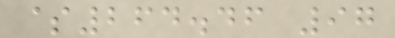$264.46 97
